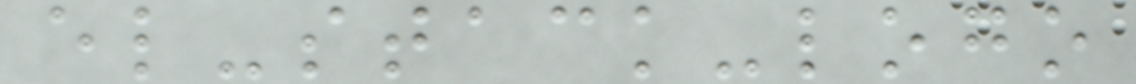el-stack-logo
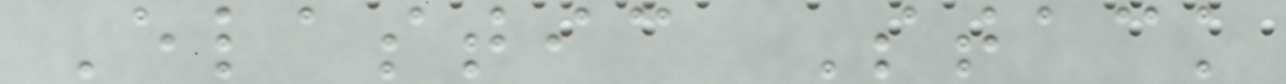Elastic Stack
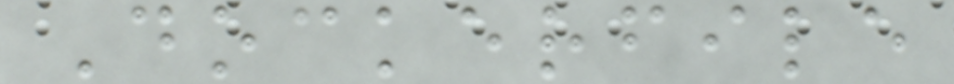Dockerfile
